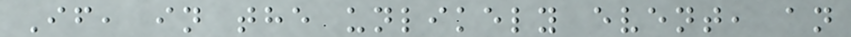If, in the unlikely event, an
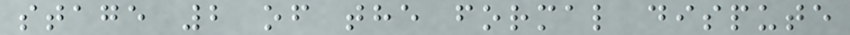stage 2 of the formal dispute
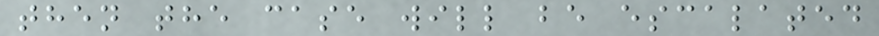then the case will be escalated
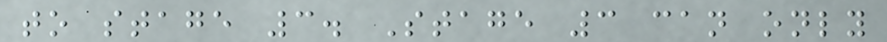to stage 3. Stage 3 can only
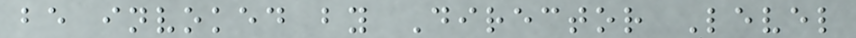be invoked by Director Level
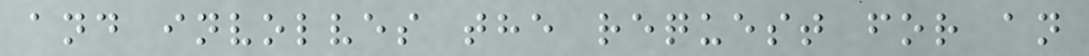and involves the request for an
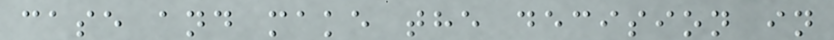case and make the decision in
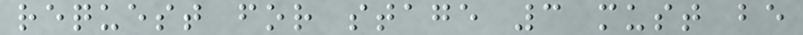request for stage 3 must be
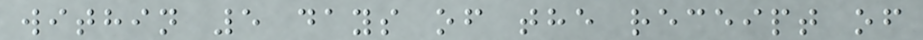within 5 days of the receipt of
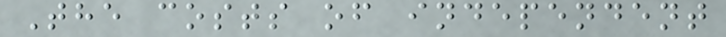The costs of independent
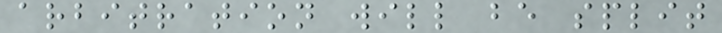arbitration will be split
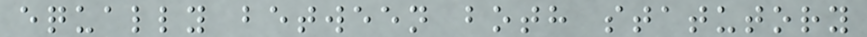equally between both statutory
